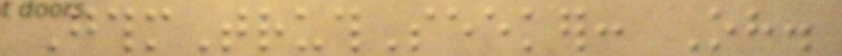GthmTruthSeeker: Oh.
